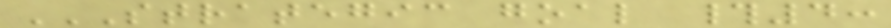STRATEGIC GOAL #4:
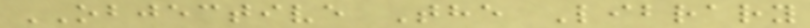OBJECTIVE The Library
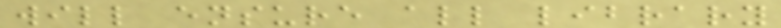will ensure all library
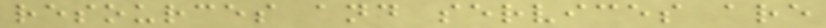resources and services are
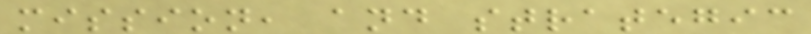mission, and strategic
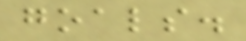goals.
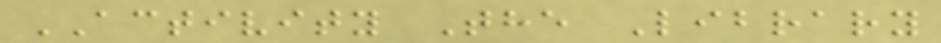ACTIVITY The Library
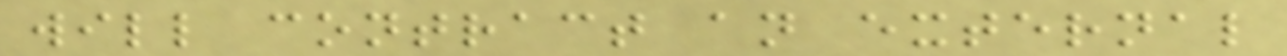will contract an external
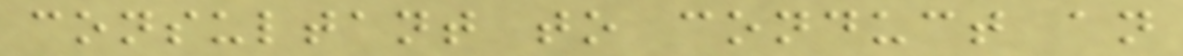consultant to conduct an
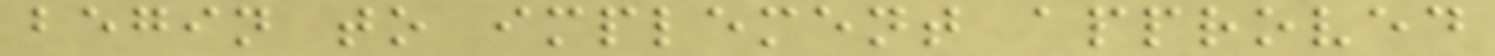begin to implement approved
